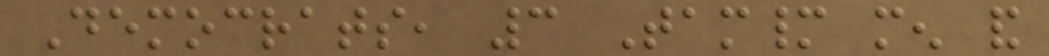Democrats, 3 Tammany men and
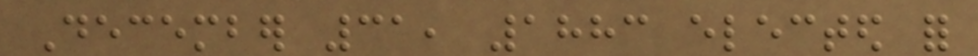December 31, 1883 elected for
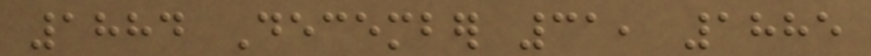1884 December 31, 1885
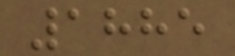1885
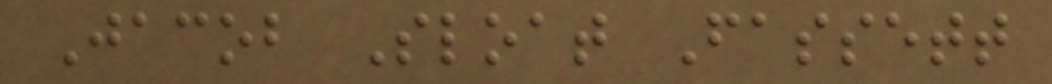Jacob Sloat Fassett
